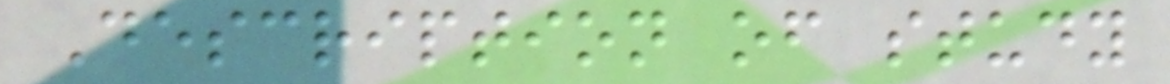Description of study
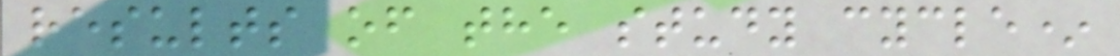results of the study cycle*
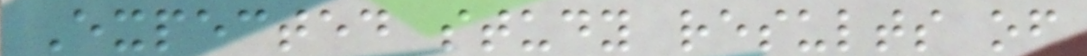Expected study results of
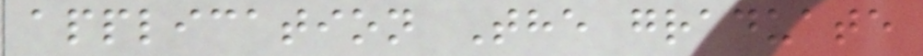application The graduate
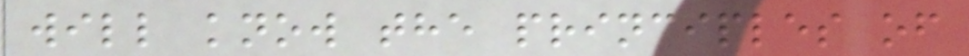will know the principles of
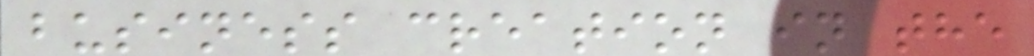business creation in the
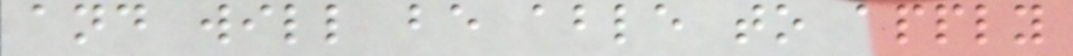and will be able to apply
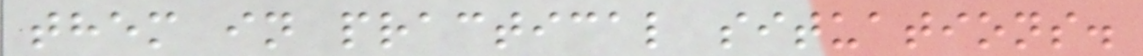them in practical situations.
